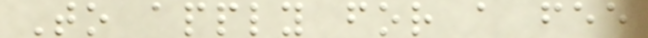To apply for a fee
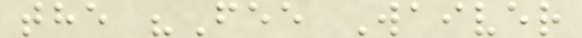the "Fee Waiver
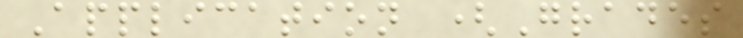Application (Grades
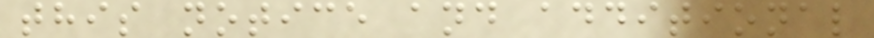this notice and additional
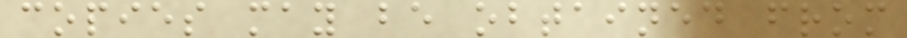copies may be obtained from
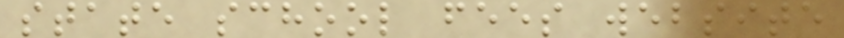state school fees website
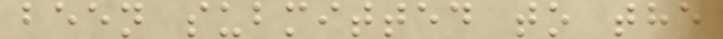been submitted to the
